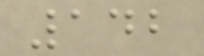142
